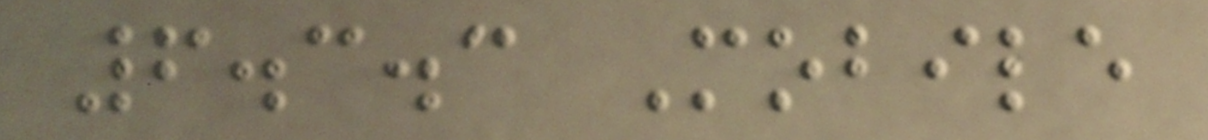6.3.3 Mobile
